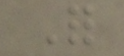For
